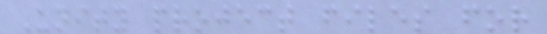Unity project files for
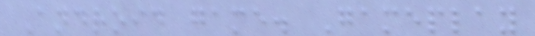Android game. Gameplay
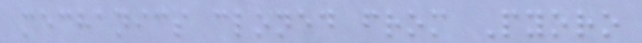mechanics cloned from Pyoro
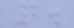2.
